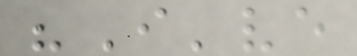"I've
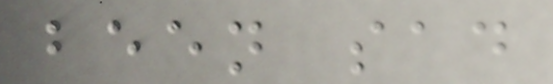been sad
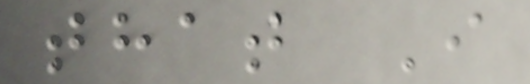that I
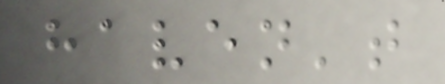haven't
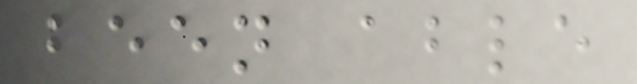been able
